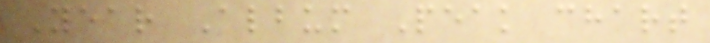Year Album Peak chart
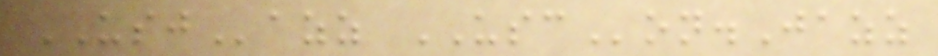USJazz USCon.Jazz
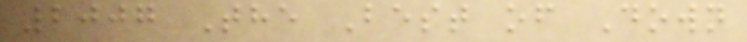2007 The Best of Down
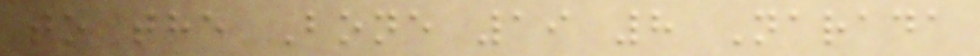to the Bone 19 8 Narada
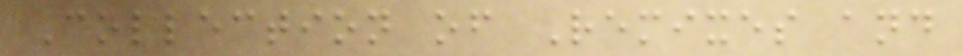Collection of Remixes and
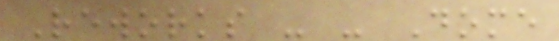Reworks - - Dome
